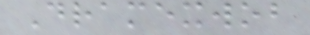Dramexwob
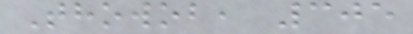Thowob, 305
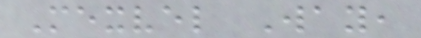Mexvel Way,
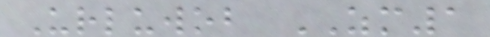Urluwob ZM1
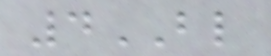4BL
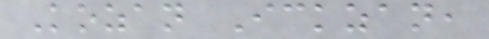Kozan Ickzan,
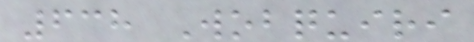638 Wobquiri
